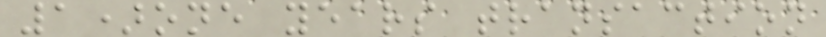1)one years transaction
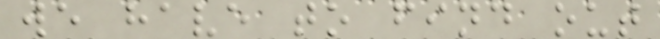we have to find out
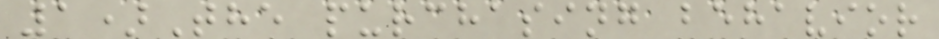1)The purchasing behavior
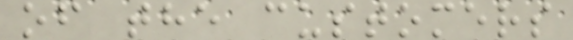of the customers
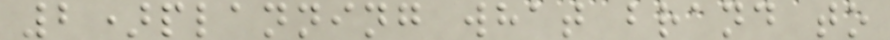2)planning what brand to
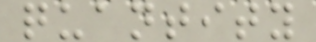quantity
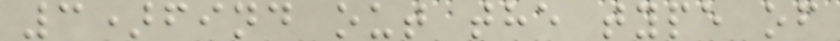3)find out the type of
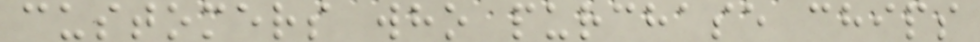customers who purchase chips
